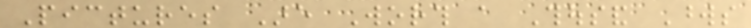Pictures Are Worth a Thousand Words
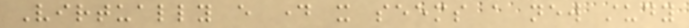Virtually every day it seems a new study
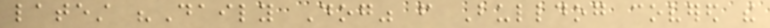latest "Daily Dog" from Bulldog covered the
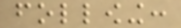following:
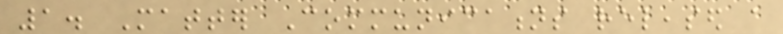1. Matter Communications released a
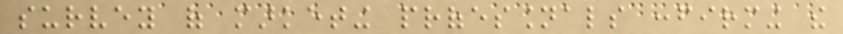survey of marketing professionals confirming the
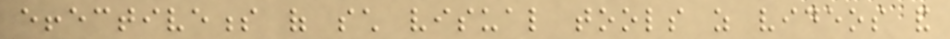effectiveness of such visual tools as videos and
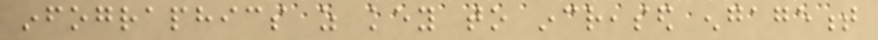infographics as key to increased engagement
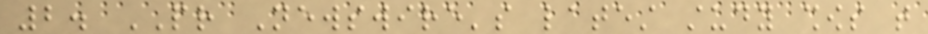2. PR Newswire's latest study shows that
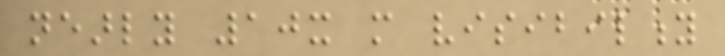nearly 10x more visibility
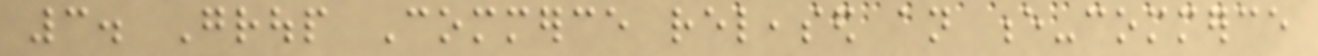3. Group Commerce released an e-commerce
